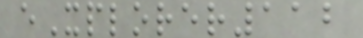eXplorer112
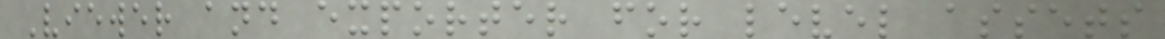Viewer and exporter for level assets
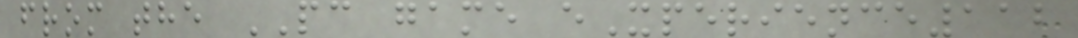from the PC game eXperience112
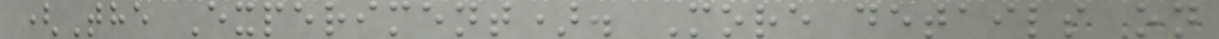(The Experiment). More details on
